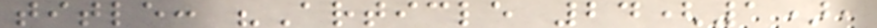title: "Article 24(1),
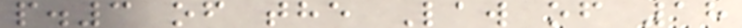p.3 of the Law of 18
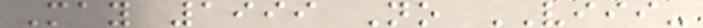May 1999 No VIII-
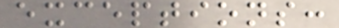exceptions:
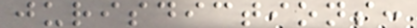jurisdictions:
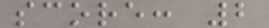score: 2
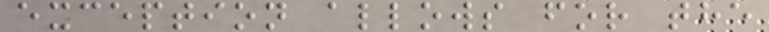exception allows for the
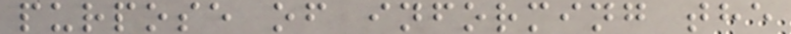purpose of informing the
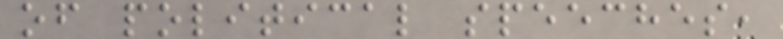of political speeches,
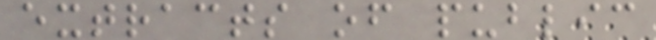extracts of public
